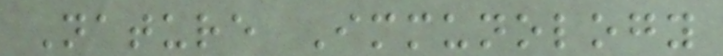Nature Immunology
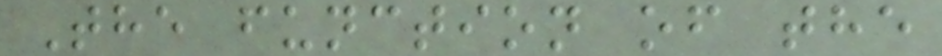The function of the
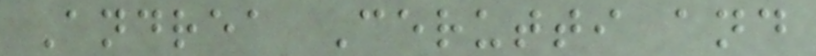Andrea Cerutti and
